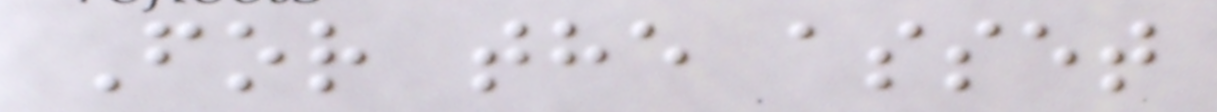For the asset
